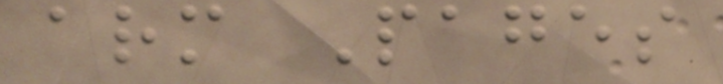arm Pages
